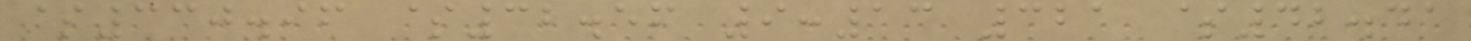$330.96 $32.56 9:13 321 $42.41
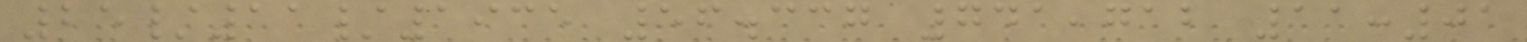25/11/1935 56.337 741,712 11:01
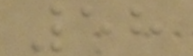58
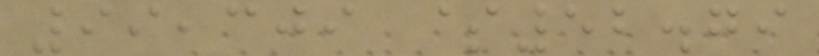99,309 $52.79
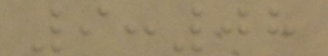9:08
